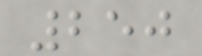250
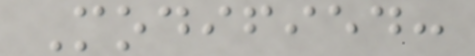Modified:
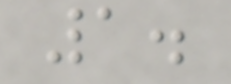1.
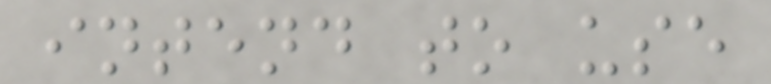intend to use
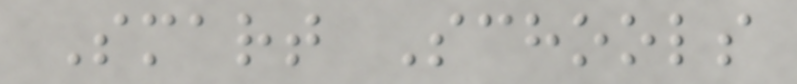Smart Schools
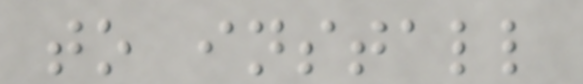to install
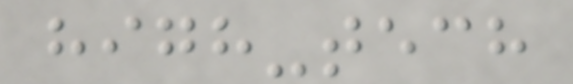high-tech
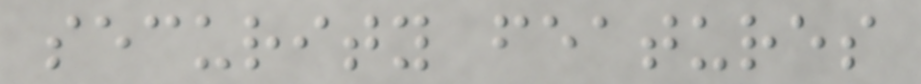security features
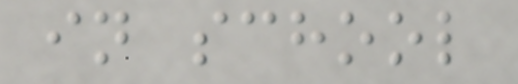in school
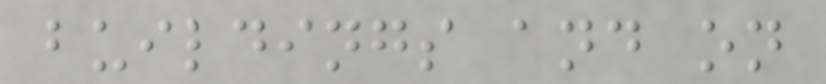buildings and on
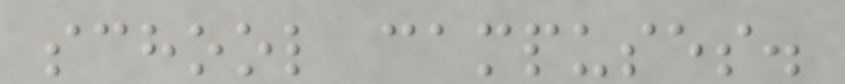school campuses.
